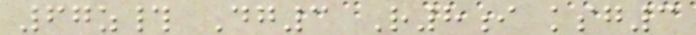67z# Dg3 R8i ksg3
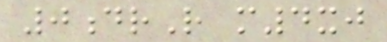0drR m4xj
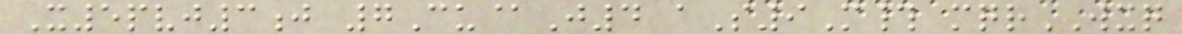X5pvj3j 7Cu@J4 aS9M# mqrWXQ
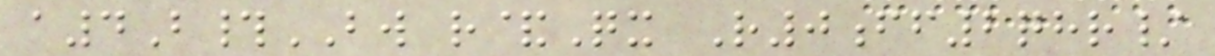a4B#BW r&Qx R0ff2qhr/
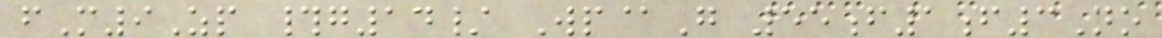fM9Zp #g14/ Wp@G 55f1f3No
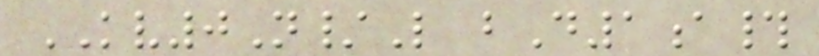KV0N/L bD1a#
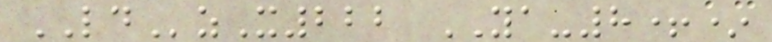LDzX222 YA-8+*
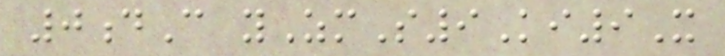0dC yZmS9Ki9X
